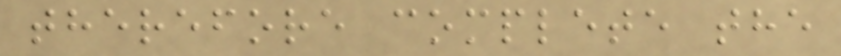therefore complete the
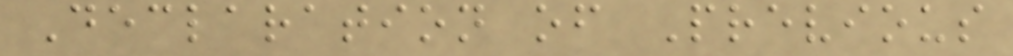Declaration of Previous
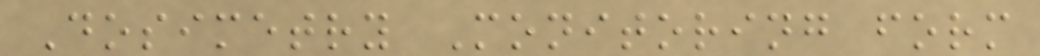Dosimetry Monitoring form
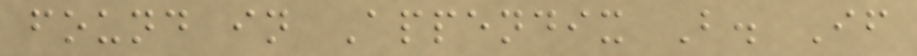found in Appendix B. If
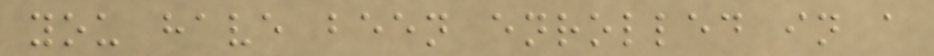you have been enrolled in a
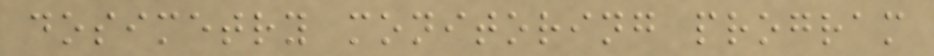dosimetry monitoring program
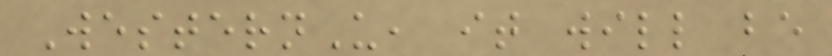WesternU, it will be
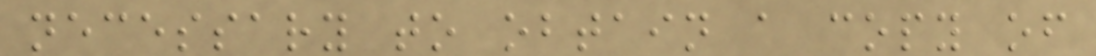necessary to obtain a copy of
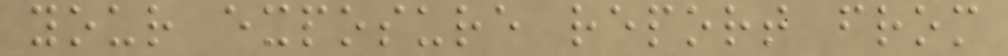your exposure report from
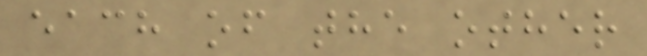each of the other
